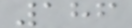186
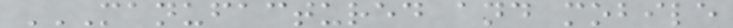MANUFACTURED AND MOBILE
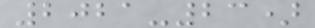2021-23)
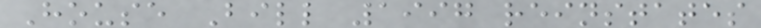House Bill 1997 reinstates
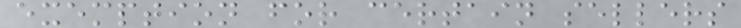exemption for certain sellers
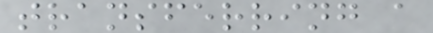transferring a
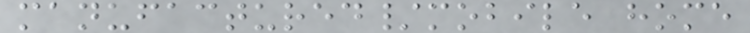manufactured/mobile home
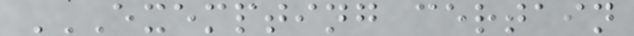EXEMPTING CERTAIN
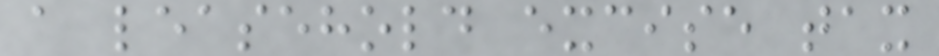a leasehold excise tax
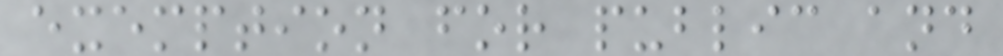exemption for public and
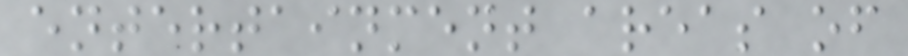entertainment areas of
